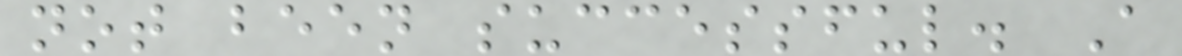not been successful. A
